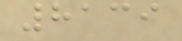8139
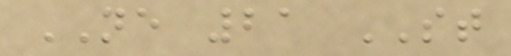NE 21 ST
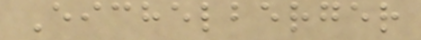Eichelberger
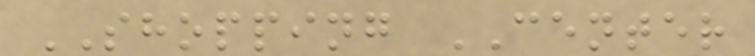SHOPPING CENTER
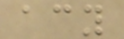acy
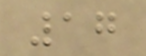17
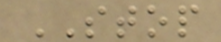STOP
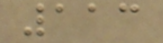113
